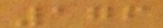176
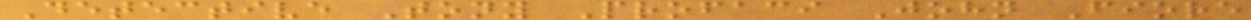Detective Tony Profaci John Fiore
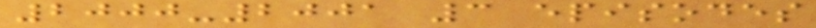2000-2001 3 episodes
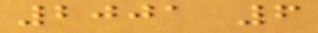2001 6
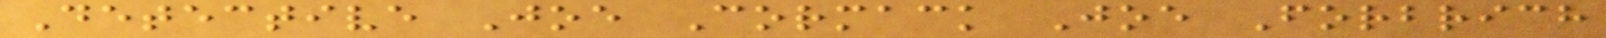Detective Joe Cormack Joe Forbrich
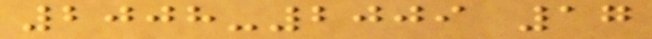2008-2009 17
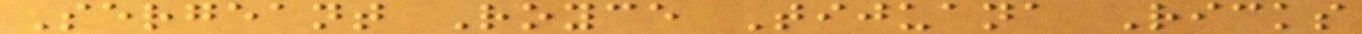Sergeant Royce Tijuana Ricks
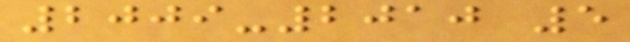2009-2010 5
